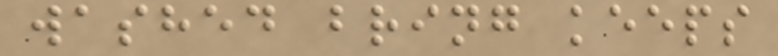washed bring keeps
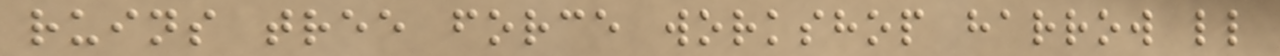ruins tree force workshop harrow ll
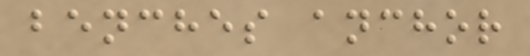benches anchor
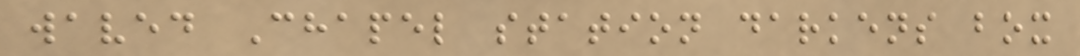waved Chapel station darkens box
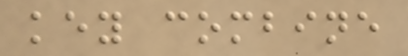key combine
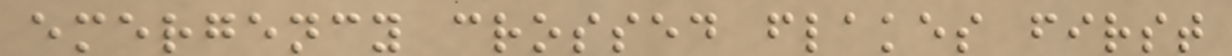emergency crossed flakes first
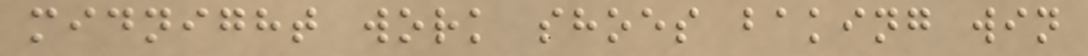midnight work shoes baking win
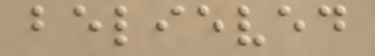believed
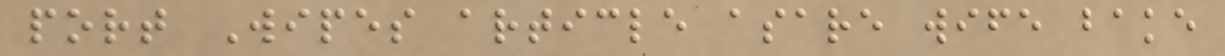port Wipes article asare wife bake
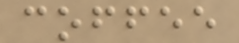coffee
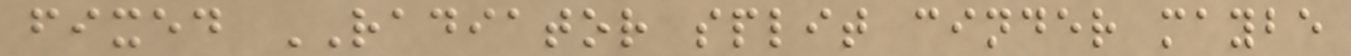fixed RADIATOR split cinder maybe
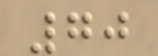70
